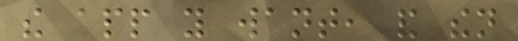the app you want, and then
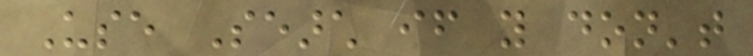Use Search if you don't
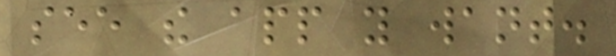see the app you want.
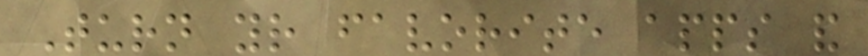Turn your favorite apps and
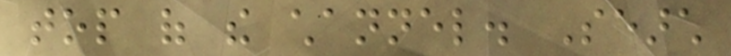top of the channel. Search
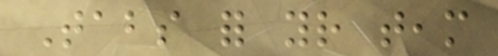Tabs for your team
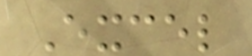Excel
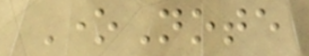OneNote
